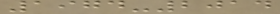1974-2014
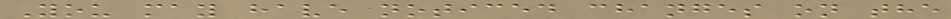You may have noticed changes on the
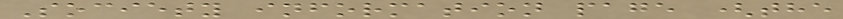Society information page (the
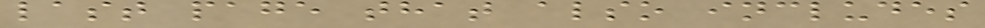last page that also includes
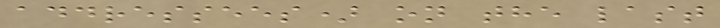addressees) on the last
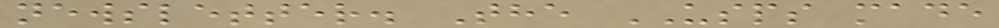newsletter. The USPS made
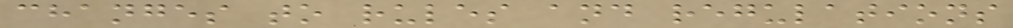changes to rules and regulations
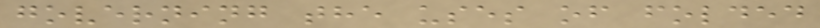governing the uses of folded
